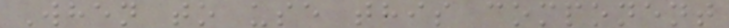When to use this component
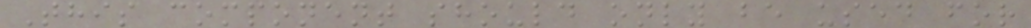This component should only be used for
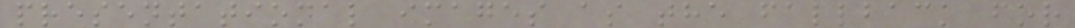presentational images as the fallback for
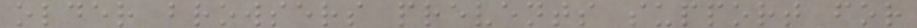older browsers prevents support for
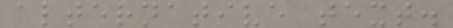alternative text.
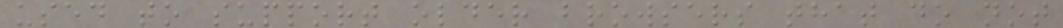used to support older browsers that do not
